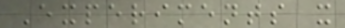Experiments x
